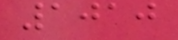1010
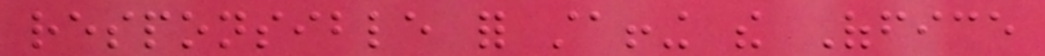responsible for staffing the Office
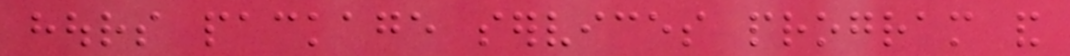hours package services program and
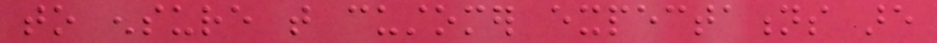to ensure that customer expectations are
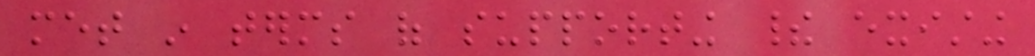met in terms of supporting their existing
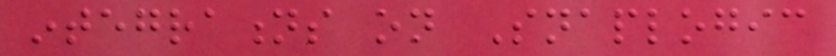integrations on Snaplogic
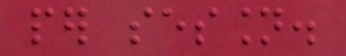per session.
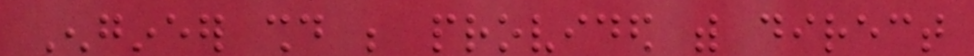Engineer should be provided with direct
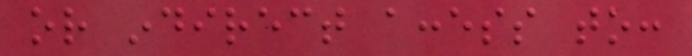or indirect access to:
